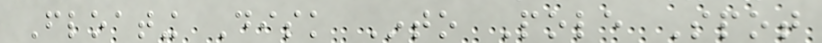Floating Disk Into Pole Spot
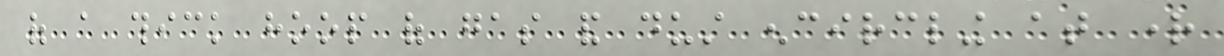of a thick hoop of gas and dust encircling at right
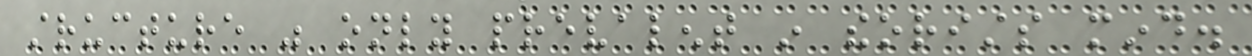structure was only prevalent in theorists mind.
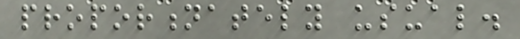proportionately usual.
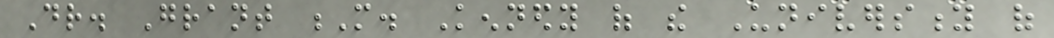Dr. Grant M. Kennedy of the University of
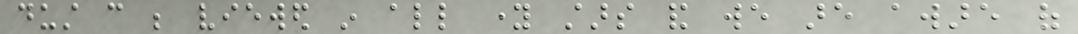dust can be viewed in all young stars and we are aware of
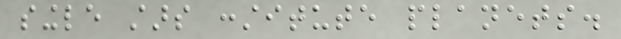single stars constitute planets.
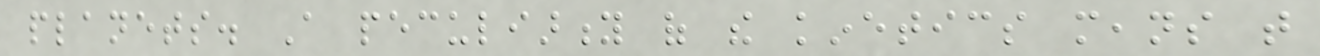planets. A peculiarity of the kinetics means that
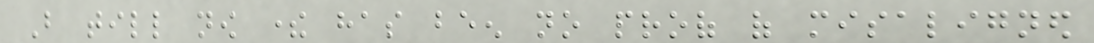But till now there has been no proof of misaligned
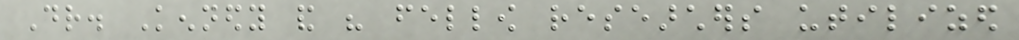Dr. Kennedy and his fellow researchers utilized
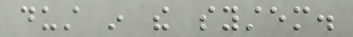dust in the system.
